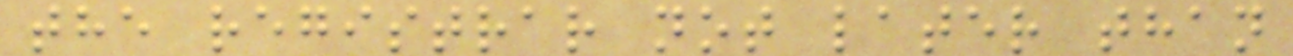the registrar not later than
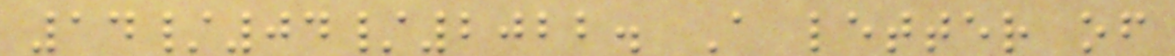14/04/2022. A letter of
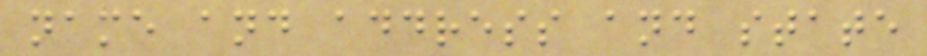name and address and state
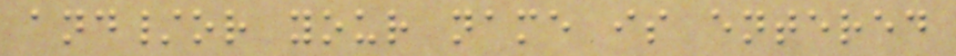and/or your name is entered
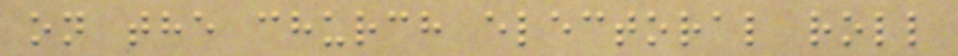on the church electoral roll
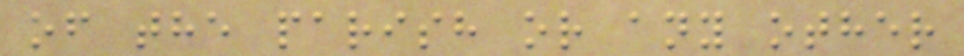of the parish or any other
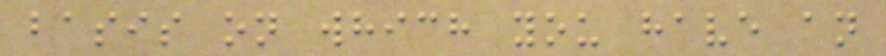basis on which you have an
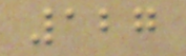127
